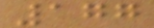177
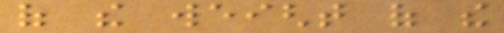of the weight of the
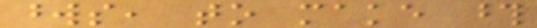words, to make those
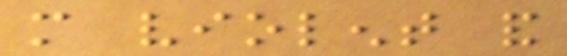more violent and
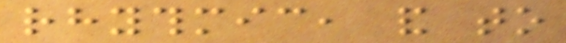rhythmic, and to
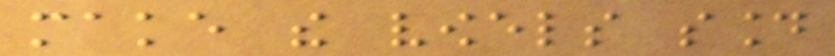make the vowels sound
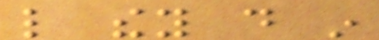like they do in
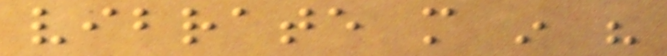vibrate more in his
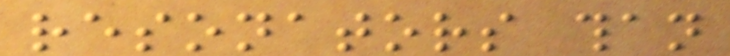resonators than
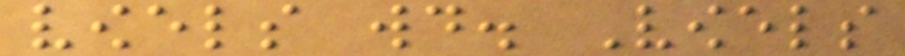vowels would. Vowels
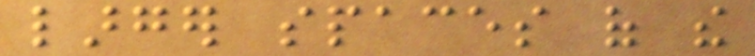larger spaces of the
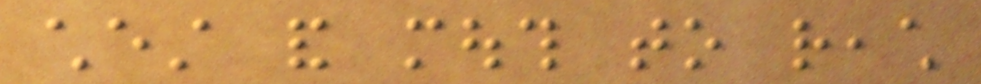chest and mouth to reach
